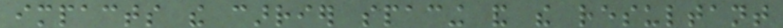impacts the carrier spacing and the resultant
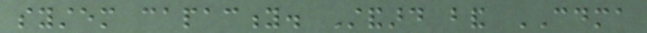system capacity. Standard band CDMA
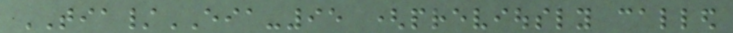TIA/EIA-95 (previously called
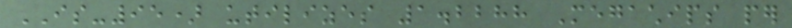IS-95) utilizes 1.2288 Megachips per
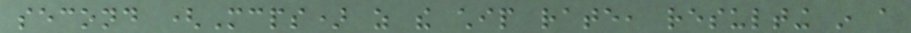second (Mcps) as the chip rate, resulting in a
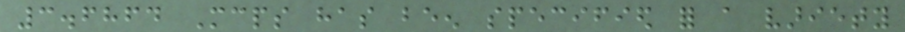3.6864 Mcps has been specified for a variety
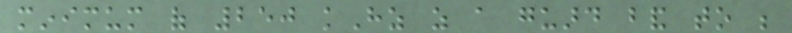minimum of 250 kHz as a guard band to be
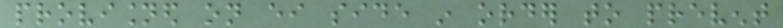provisioned on either side in order to prevent
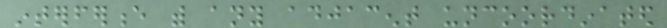interference with any adjacent uncoordinated
